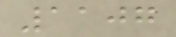1107
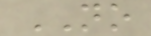NO
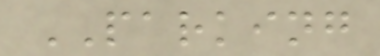PARKING
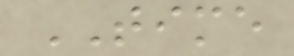TIME
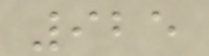925
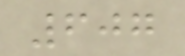607
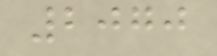2070
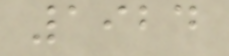1924
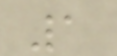1
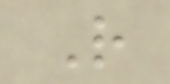R
